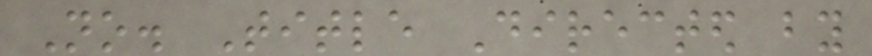No. Title Directed by
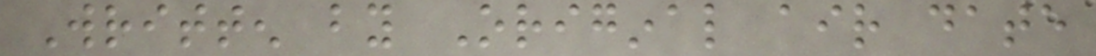Written by Original air date
